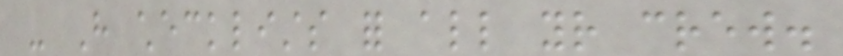- Have checklists for all your crew.
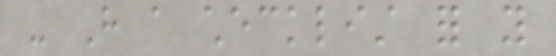- Have a checklist for you
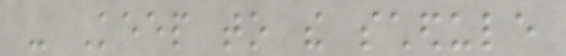- Keep to the schedule
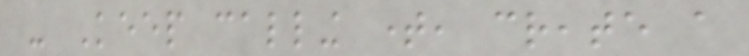- Keep calling time, create a
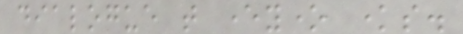dialogue that everyone knows.
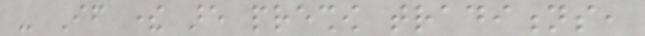- If there are preshow traditions,
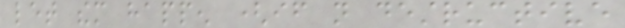let them happen (if not destructive
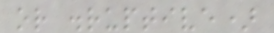or disruptive)
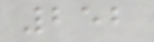252
